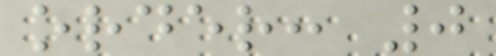order: 0
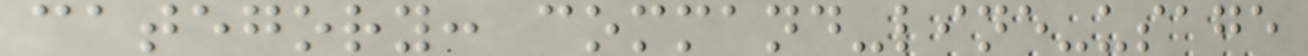category: command-line-usage
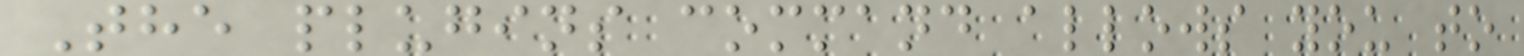The plugins command allows you to
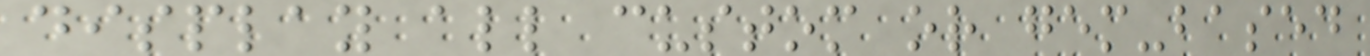display all custom or gem-based
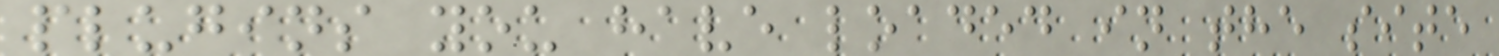plugins you have loaded in the site
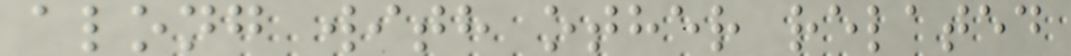along with other related
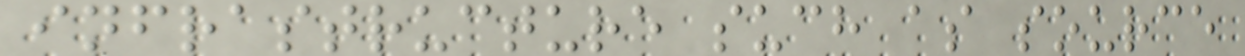infrastructure such as source
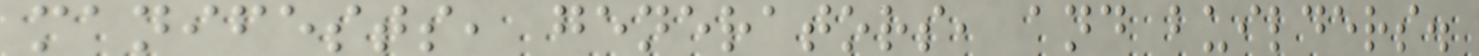manifests, generators, and builders.
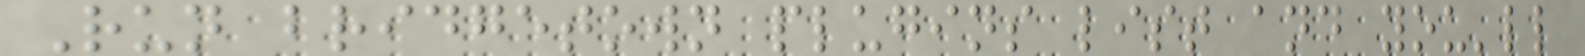Run bridgetown plugins list and you'll
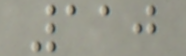110
